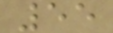55
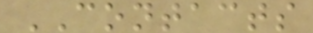CONTACTS
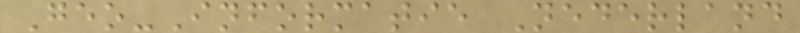Geo-Informatie Nederland
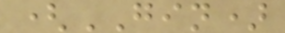(GIN)
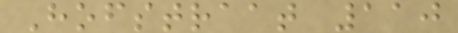Hofstraat 110
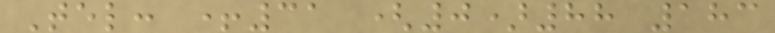Tel: +31 (0)88 183
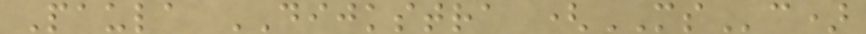Paula DIJKSTRA (MSc)
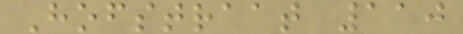Hofstraat 110
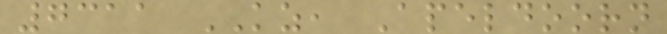7311 KZ, Apeldoorn
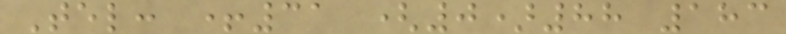Tel: +31 (0)88 183
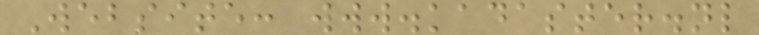Website: www.kadaster.nl
